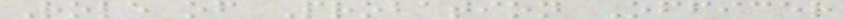Role of Probation Officer
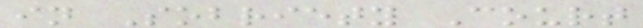in Sobriety Court
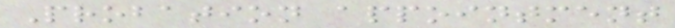Probation appointment
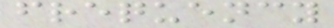frequency
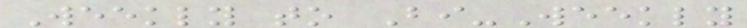Weekly to Bi-Weekly
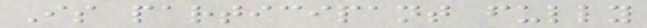Is participant fully
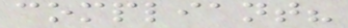compliant?
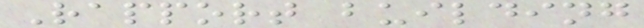Rapport building
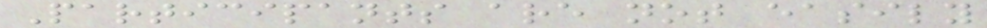Participants are not easily
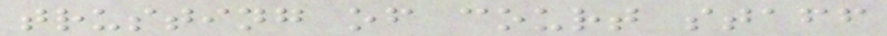trusting of court staff
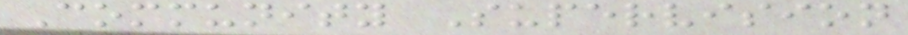Community Supervision
